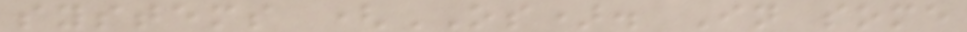systems (OS). In some
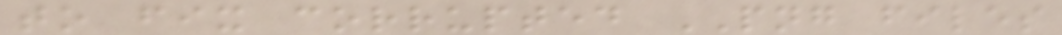to fix corrupted PNG files
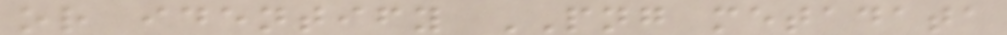or identify PNG metadata
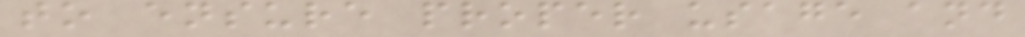to ensure proper usage and
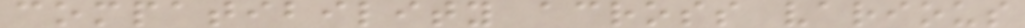compatibility across various
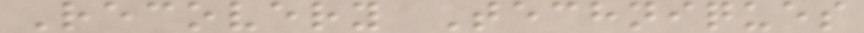Recovery Techniques
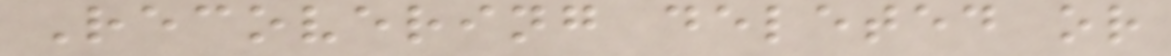Recovering deleted or
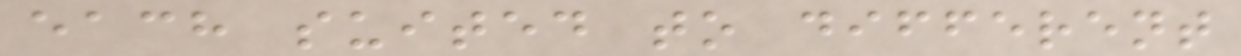each suited to different
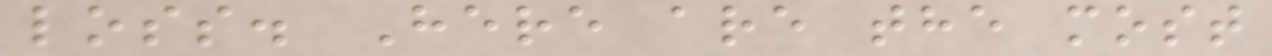loss. Here are the most
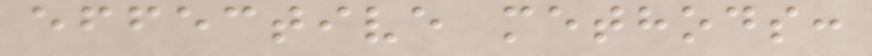effective methods:
